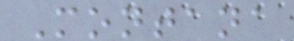Montana
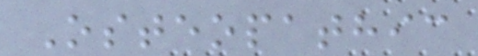Osteopathic
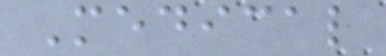Medical
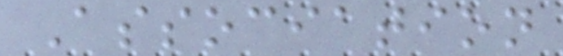Association
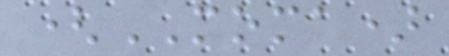(MOMA)
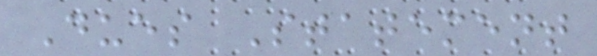Dues Statement
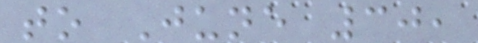to June 30,
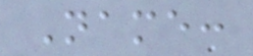Name:
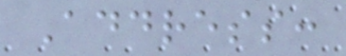Address:
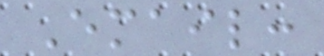Email:
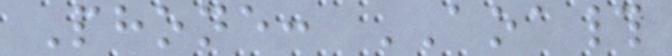Phone: AOA#
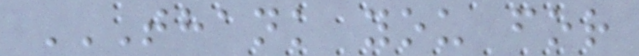THANK YOU FOR
